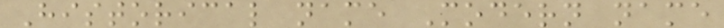Historical name Modern name
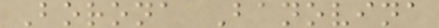Borona Banovina
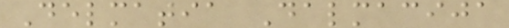Delmatia Dalmacija
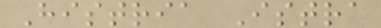Histria Istra
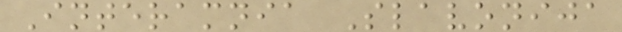Interamnia Slavonija
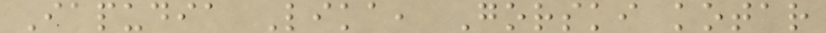Iapudia Lika, Gorski kotar
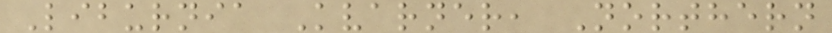Liburnia Kvarner, Northern
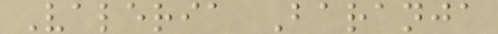Valeria Baranja
